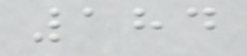184
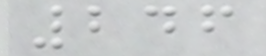246
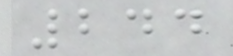244
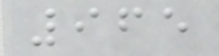965
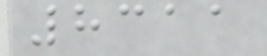8311
